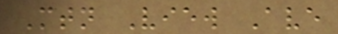Mtn View Ave
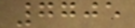7705
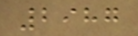2987
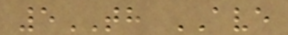5TH AVE
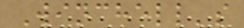Winchell's
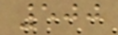500
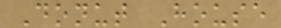Donut House
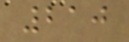210
